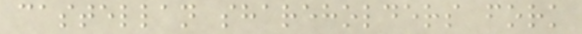castellan shareholders fork
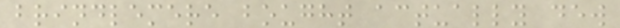brindlemere bought actually dew
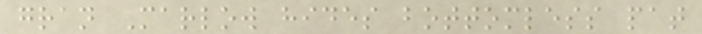gran Marlow hides bottomless pat
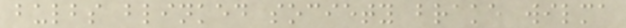bulbs blinked society brake wilma
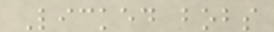Licked bobs
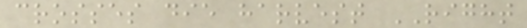crosses die harvest RIGHT
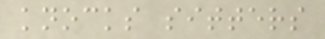knocks sitters
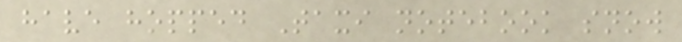have hopped Taxi notebook snow
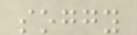soggy
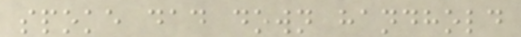spoke dad down handhold
